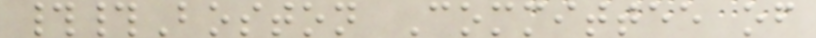##Boston Committee of
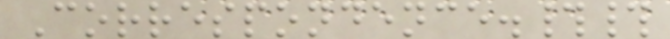Correspondence.##
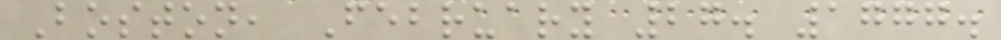Boston, February 27. 1777.
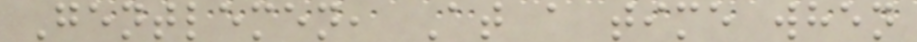Gentlemen, At a time when
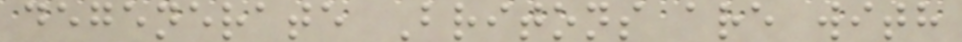degenerate Britons are with
